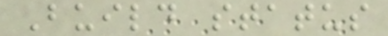Build status
